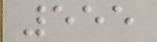555
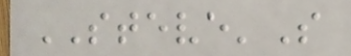STEVE'S
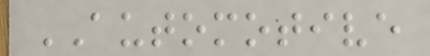AUTOMOTIVE
